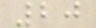20
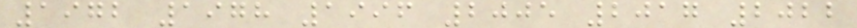1972 1978 1996 2005 2017 2022
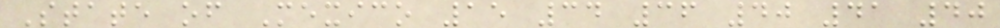State of Mexico 15 34 36 40 41 40
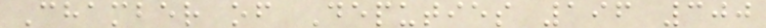Chamber of Deputies 196 300
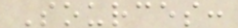Sources:
